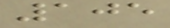105
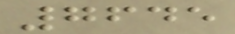7645
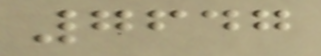7647
